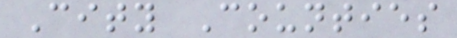City Counties
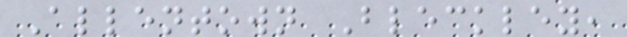Allentown Bleckley,
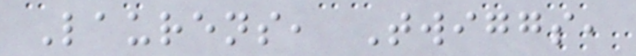Laurens, Twiggs,
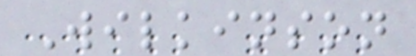Wilkinson
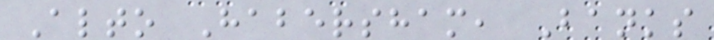Alto Habersham, Banks
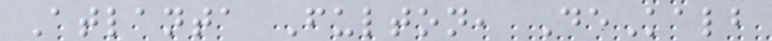Atlanta Fulton, DeKalb
